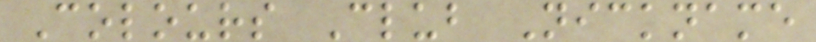Colours Club Nickname
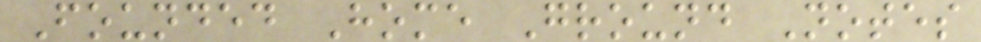Founded Home Ground Notes
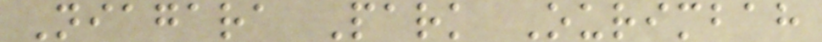Niagara Park Ourimbah
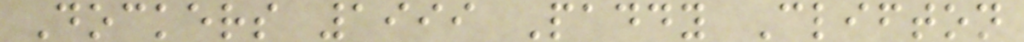Dockers 1999 Paddy Clifton
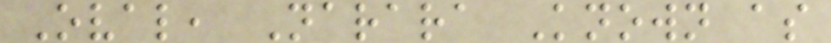Oval, Narara Known as
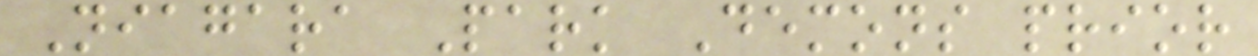Niagara Park Demons prior
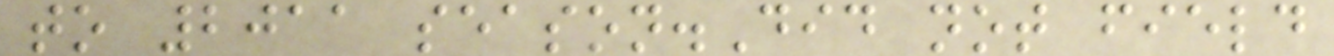to 2011 season.Did not field
